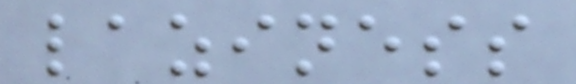laziness
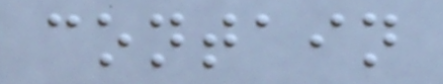contain
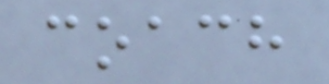coach
